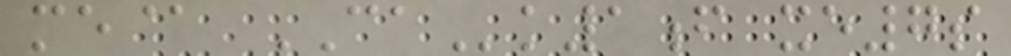me@ CAk1f xe7s
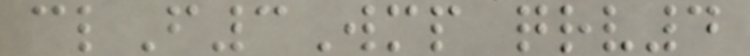clF3Wmp qrv4
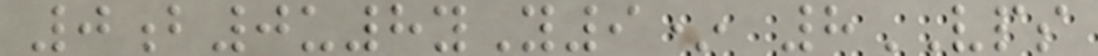0b0u8yY9* 8VPS
